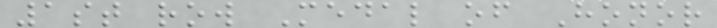1st row Medal of Honor
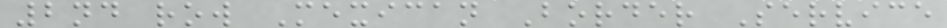2nd row Mexican Border Service
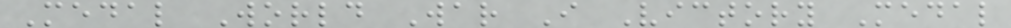Medal World War I Victory Medal
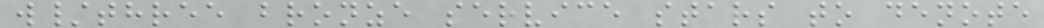w/three bronze service stars to denote
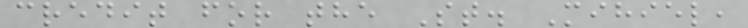credit for the St. Mihiel,
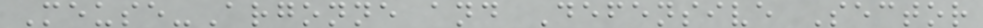Meuse-Argonne and Defensive Sector
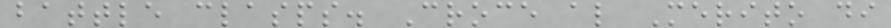battle clasps. Croce al Merito di
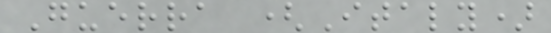Guerra (Italy)
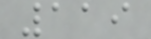119
